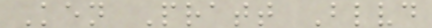Ken Pratt Blvd
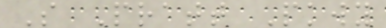S Pratt Pkwy
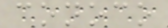conoco
